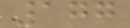177
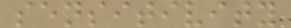sensitivity
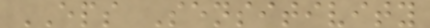EPS Sensitivity
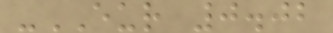-EUR 0.02
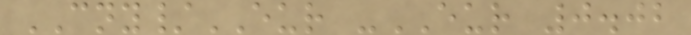CNY/EUR -EUR 0.02
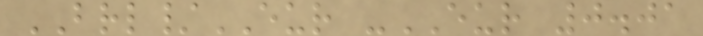BRL/EUR -EUR 0.01
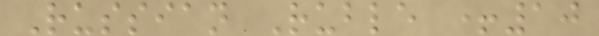Russian Ruble +10
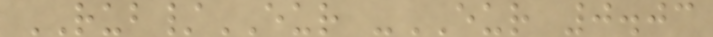RUB/EUR -EUR 0.03
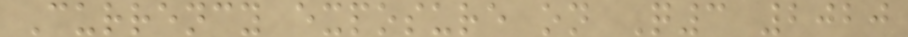Currency exposure on Q3 2020
